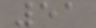51
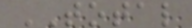TOTAL
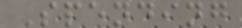Spending
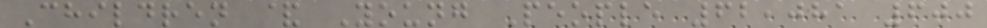Children & Young People 62,081 600
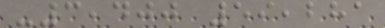-3,400 59,281
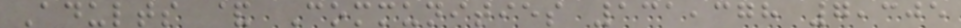Adults & Communities 131,378 7,305
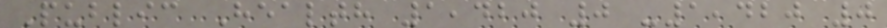Public Health 1,420 0 -1,420 0
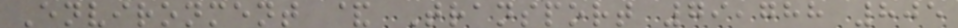Environment & Transport 79,788 805
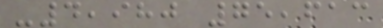-4,980 75,613
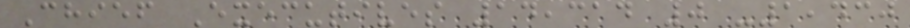Chief Executives 14,314 0 -1,430
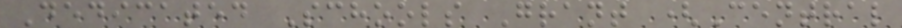Dedicated Schools Grant (Central
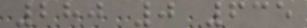280 0 635
